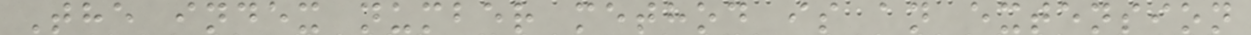The index number method is an extension
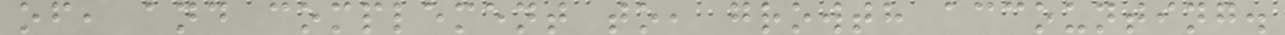of, and complement to, growth accounting.
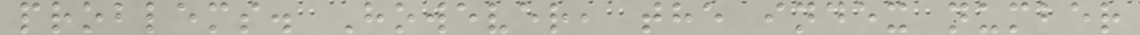problems. However, the index number
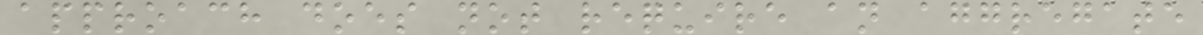approach does not require an aggregate
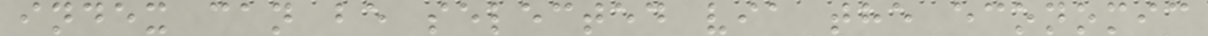index can be selected via the economic
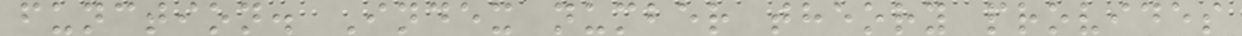function. Index number theory provides
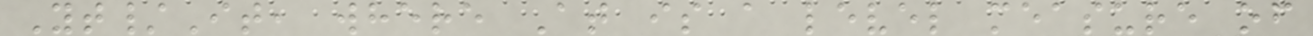Yt/It, where At is a level measure of
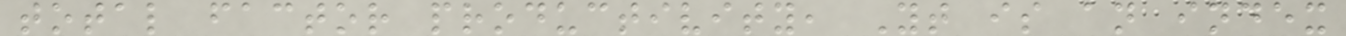total factor productivity, Yt is an index
